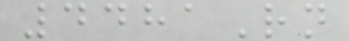4481Rn
